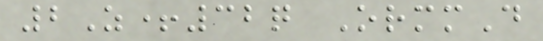2Z+32q OrmmD
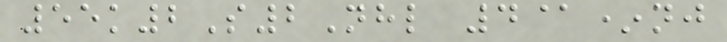55k2S2Nhl 4@*nj
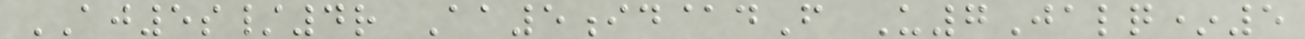AJ5s/4r Aa5id@dF U7Jalq*5
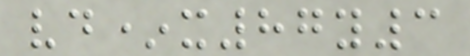vd*x87y3
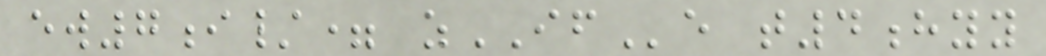ew7i/= zIFe t4hyy
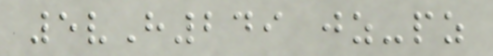5vH249 jz-pz
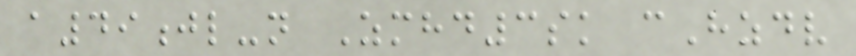a49jl-n Zmhd3sk cHzdv
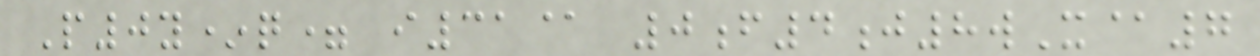P0y*q= i31@ 0f4j8wX@7
